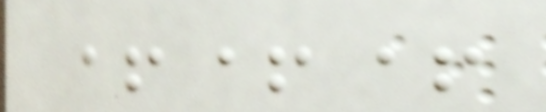+++
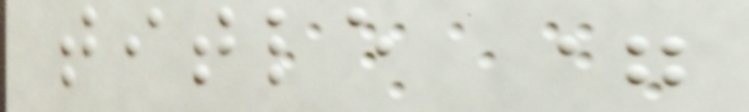title =
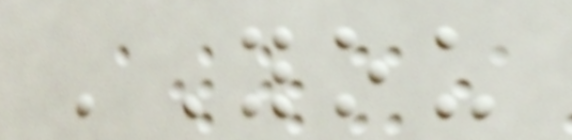'You
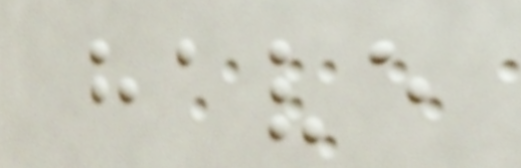have
